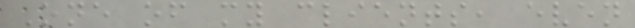One of my clients, even
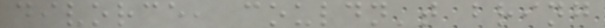divorce, couldn't bring
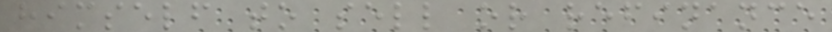himself to sell or refinance
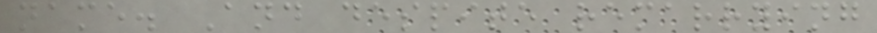name. And despite remarrying
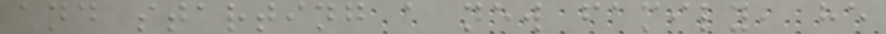and starting a new family, he
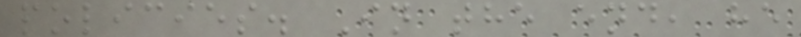policies. In the end, he
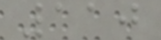110
